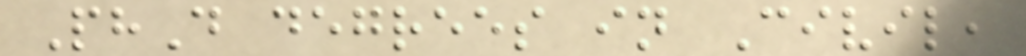PhD degrees in Civil,
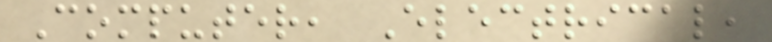Computer, Electrical,
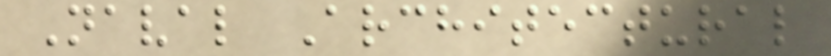Naval Architectural
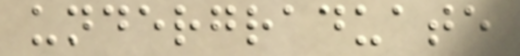undergraduate
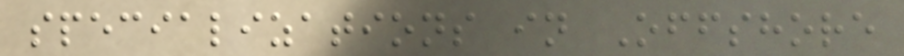specializations in Offshore
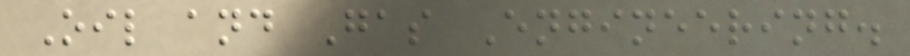Oil and Gas Engineering.
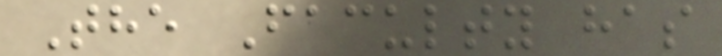The Faculty has
